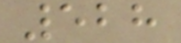528
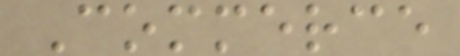Commerce
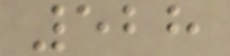528
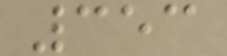353
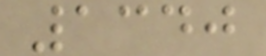1340
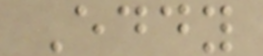Eddy
